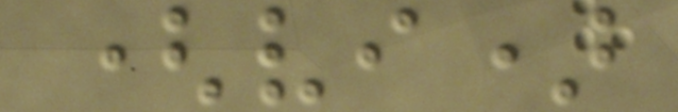(vi)
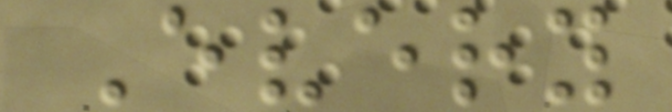Every
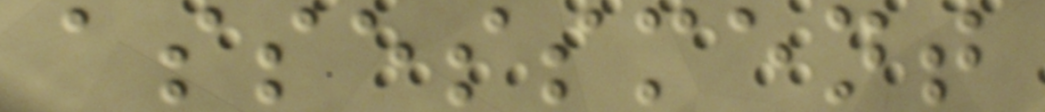assessment
